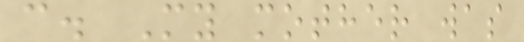c. My mother was
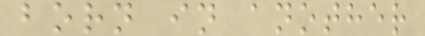born in another
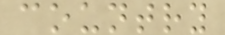country
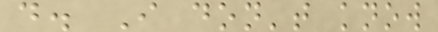d. I don't know
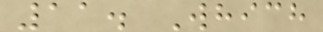11. Which
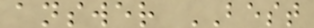answer BEST
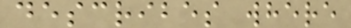describes where
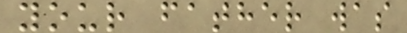your father was
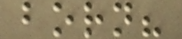born?
